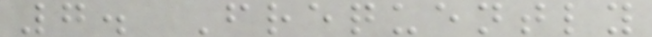7. Frequently
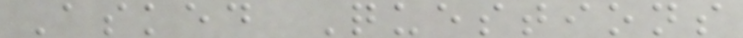Asked Questions
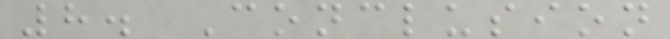8. Conclusion
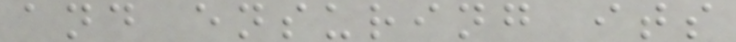and ensuring its
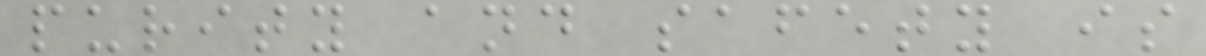purity and safety is
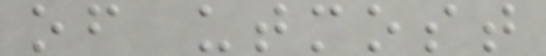of utmost
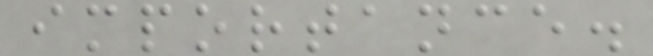importance.
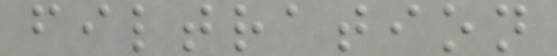filtration
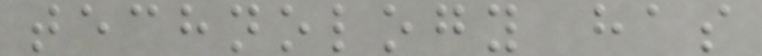technology has
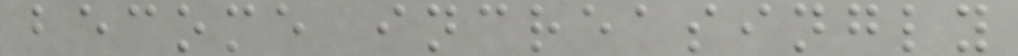become increasingly
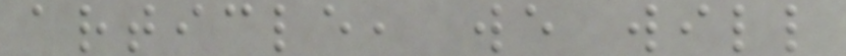article, we will
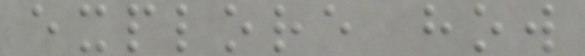explore how
